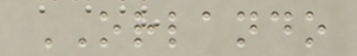ORLANDO
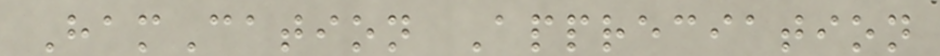HamCation Appreciation
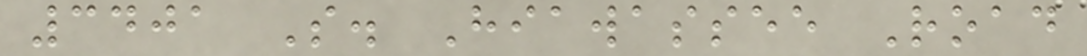3401 S. Hiawassee Road
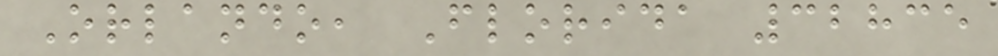Orlando, Florida 32835
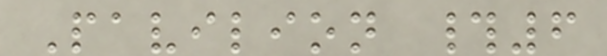Pavilion #6
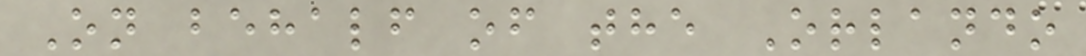On behalf of the Orlando
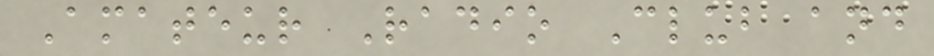Amateur Radio Club and
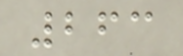263
